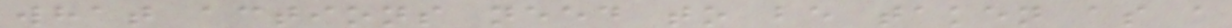what actions need to be taken as a
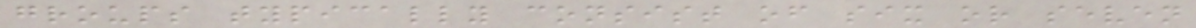groups typically consist of six or seven
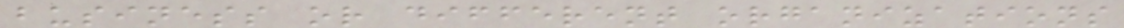business or different organizations
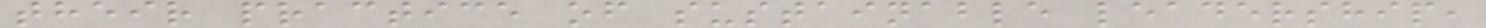their practice of sustainable leadership,
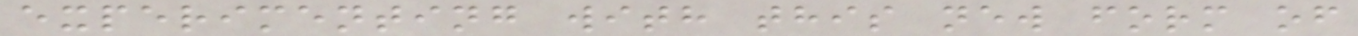experimenting with this new form of
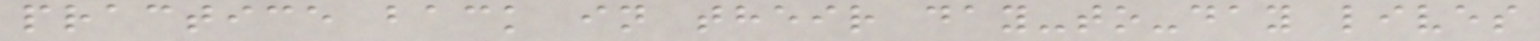practice back in their day-to-day lives
